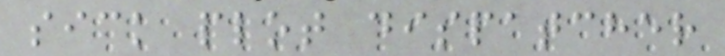sick plot dispatcher
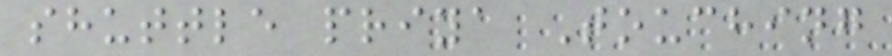shuttle priya Touching
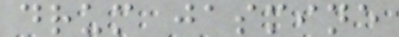drum jasmine
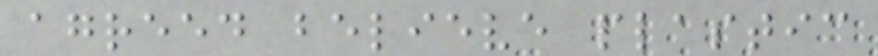agreed believe plastic
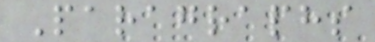Paragraphs
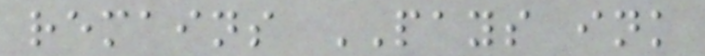remains PAYS ink
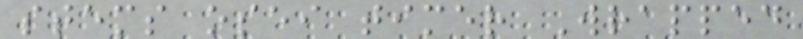stems osei timer Wrapped
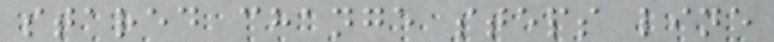stared change steps line
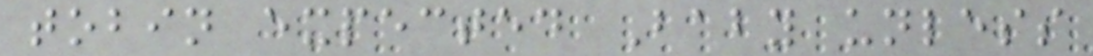tobin expected Baby unless
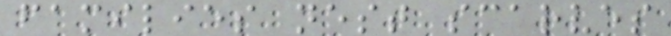families nest scarves
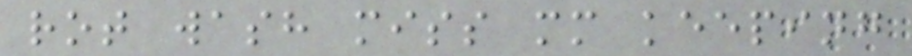rot wash miss mm keeping
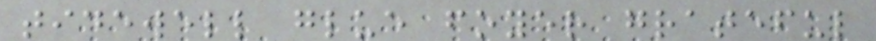tidewell glue foyer grateful
